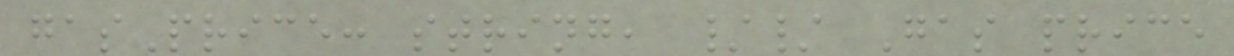gasPrice: string, // Gas price
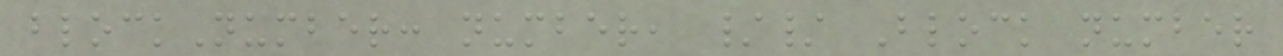blockNumber: number, // Block number
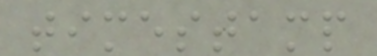timestamp
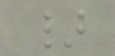}
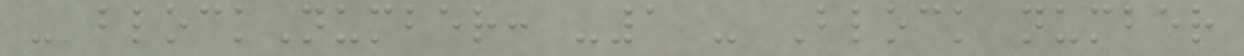- blockNumber: -1 - Block number
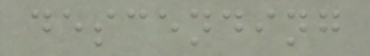descending
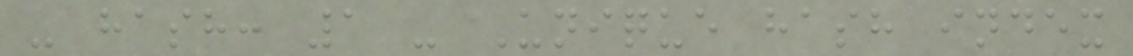- hash: 1 - Unique hash index
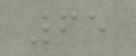65
